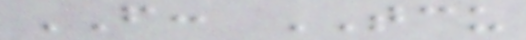FROM: TCU
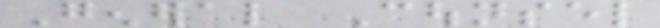General Counsel
